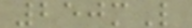250mL
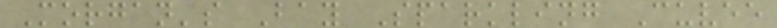Morgan's Bay Sparkling Cuvee
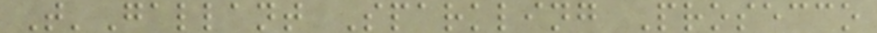T'Gallant Sparkling Prosecco
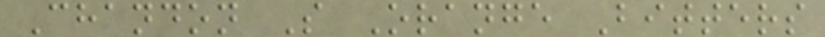Chandon S Orange Bitters
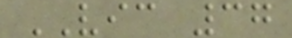VIC 37
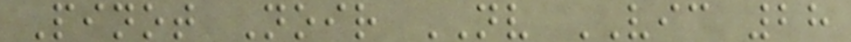Pinot Noir NV VIC 28
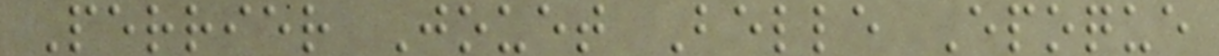Perrier Jouet Belle Epoque
